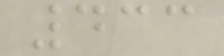433
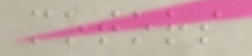motors
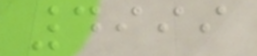4999
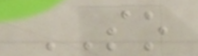SO
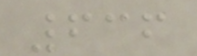636
